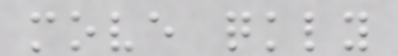move quickly
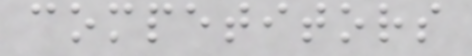competitors
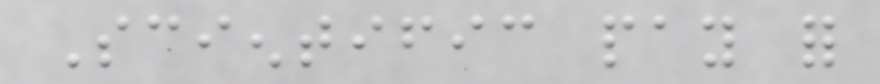Scientific pay for
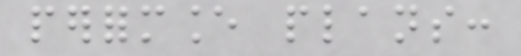performance plans:
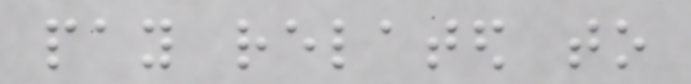pay related to
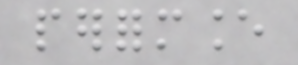performance
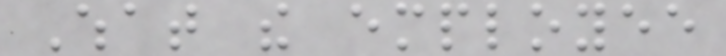What the employee
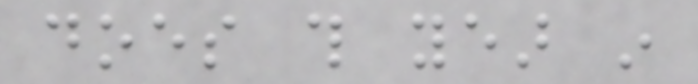does this year in
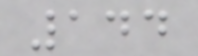144
